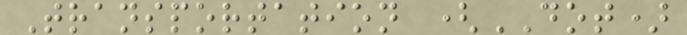Transportation (DOT)
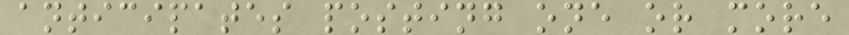anticipates posting one or more
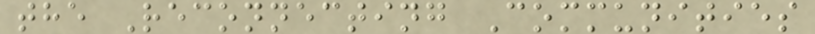the Reconnecting Communities
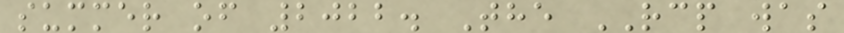summer of 2022. The RCP was
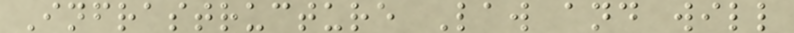Infrastructure Law and will
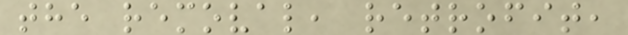the removal, retrofit,
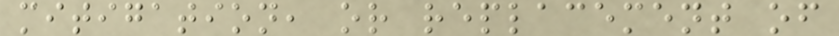mitigation, or replacement of
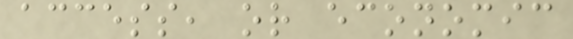access, or economic
